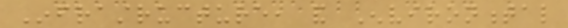Infrastructure, and Environmental
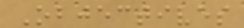Objectives
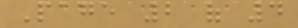Page 2 of 4
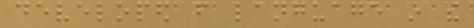developed from language in the
